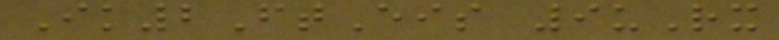Ik2FtEis 9uRx
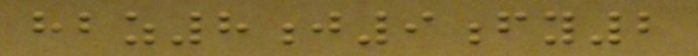hbz8j9fy2
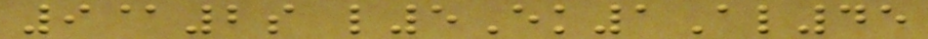9@2s l5Ek1Al45
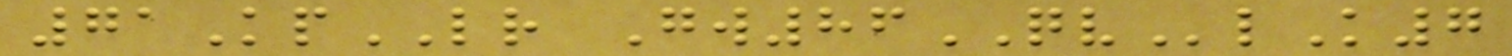71KpLR Gw86QVlK7
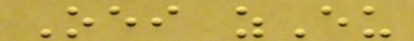Oei zEu
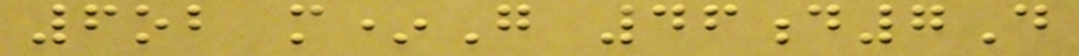6ob m*G 46d7D
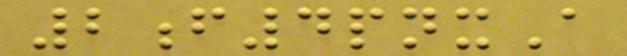2f4pnxA
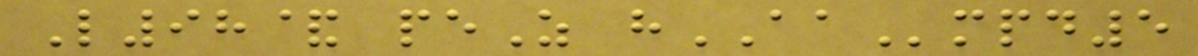L98& peZ hAAmpd5
